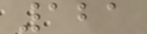121
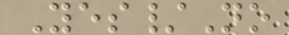Yes/No
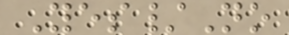Yes/No
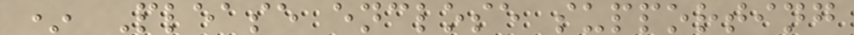* Please enclose supporting
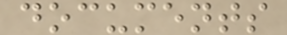documents
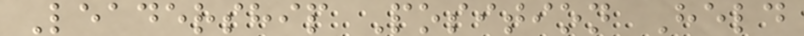Leadership Position Held
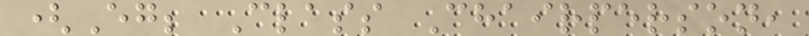(Eg; Class Chairperson,
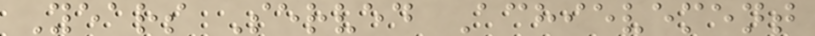Years Served Achievement
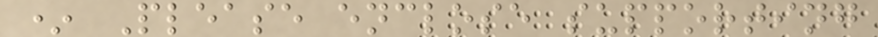* Please enclose supporting
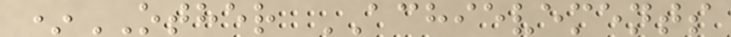*OTHER ACHIEVEMENTS
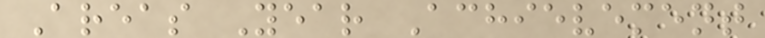Areas Year Achievement
